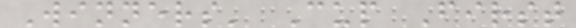Winners' Cup First
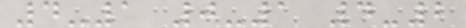4-1 0-1 4-2
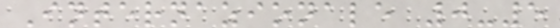Internazionale 0-5
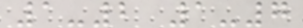1-2 1-7
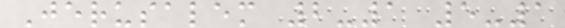Jerusalem 2-1 5-1
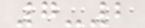7-2
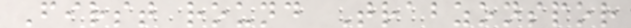First round Trabzonspor
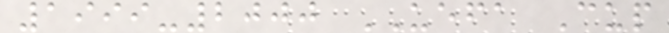1999-2000 UEFA Cup
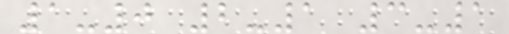1-0 2-1 3-1
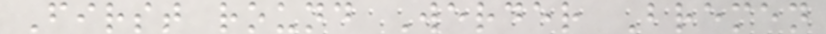First round Werder Bremen
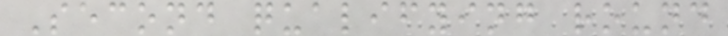Second qualifying round
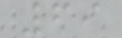69
